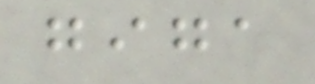giga
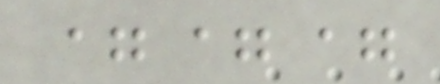===
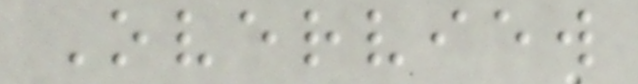Overview
